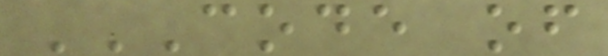CODE OF
